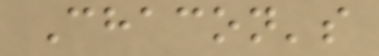Chacon's
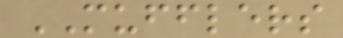MUFFLERS
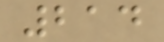214
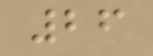26
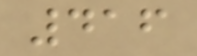416
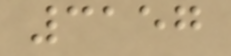3157
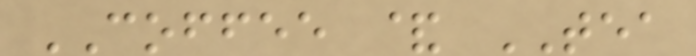COFFEE & TEA
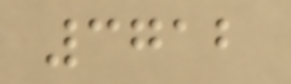3712
